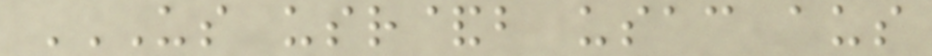US USR&B USAC AUS
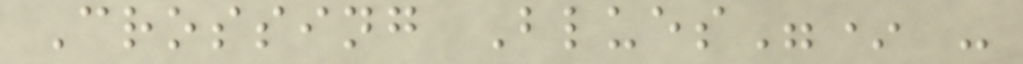Crossing Blues"* -
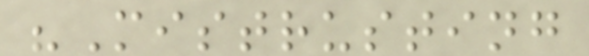"Mistrusting
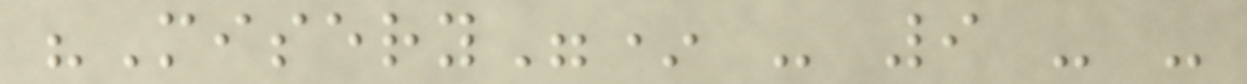"Misery"* - 9 - -
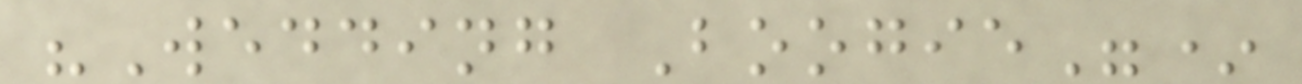"Wedding Boogie"*
